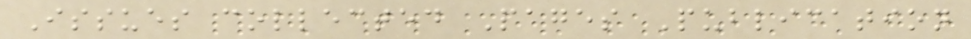Issues collected Pages Publication
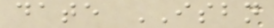date ISBN
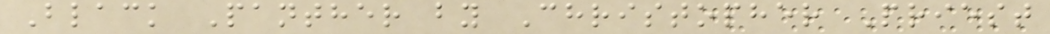Black Panther by Christopher Priest
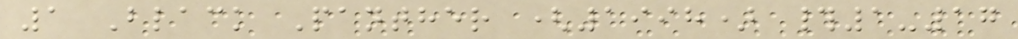1 Black Panther (1998) #1-17
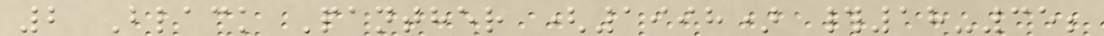2 Black Panther (1998) #18-35;
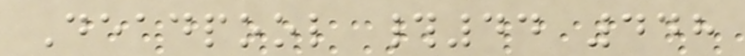Deadpool #44 448
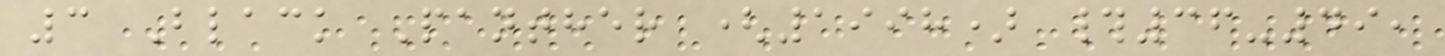3 Black Panther (1998) #36-49,
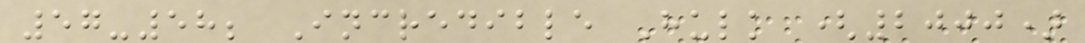57-58; Incredible Hulk (2000)
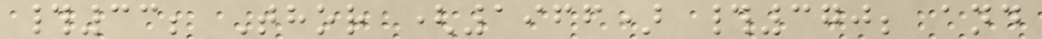#33; Thor (1966) #370; and
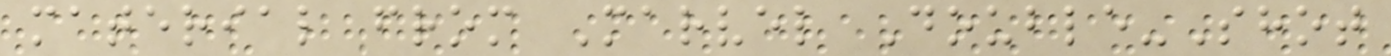material from Marvel Double-Shot
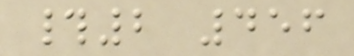#2 456
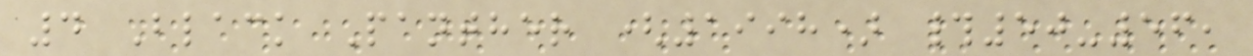4 Black Panther (1998) #50-56,
